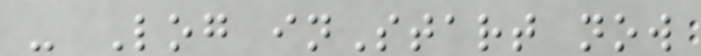- Log inStart now
